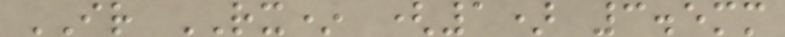IR RX* (1) 3.5mm
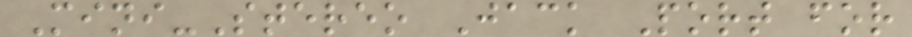Mini-Stereo Jack Port for
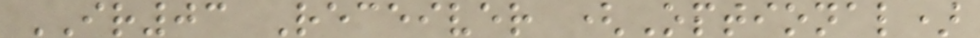IR03 Receiver (Optional)
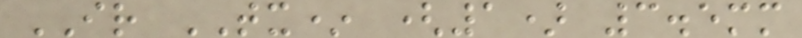IR TX* (1) 3.5mm
